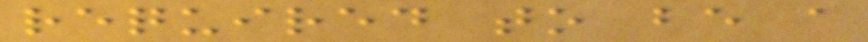required to be a
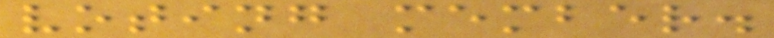voting member.
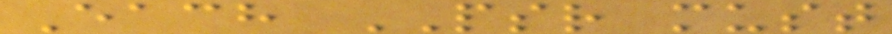Each PSR must
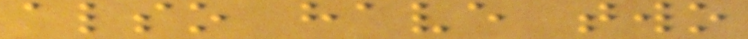also have two
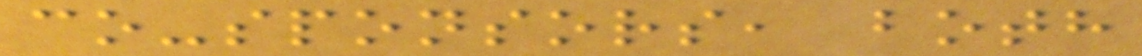co-sponsors, both
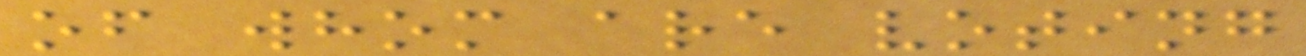of whom are voting
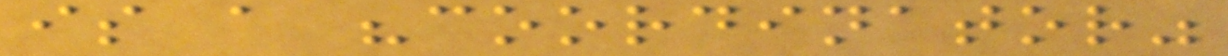is a "coordinator"
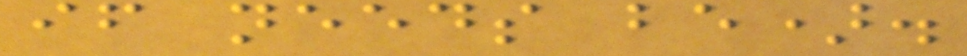if needs be).
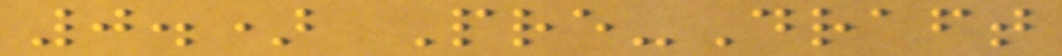0.) Pre-Draft
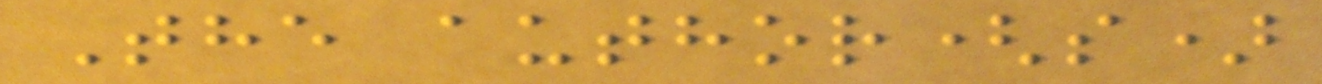The author(s)
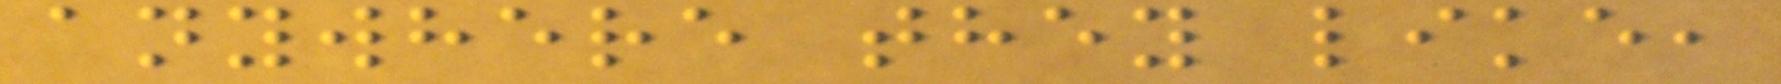anywhere they like,
